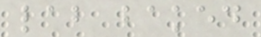lab baked
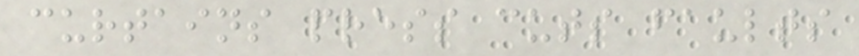curtains press cuts faults
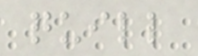quill
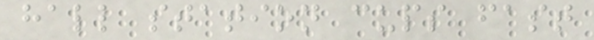hall station cups fast
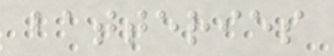batteries
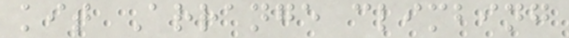kit Arrange climbing
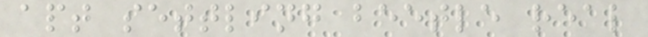apt settling beetle real
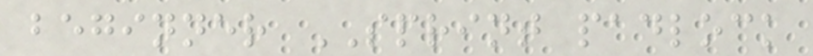beginner SPRINT padlock
